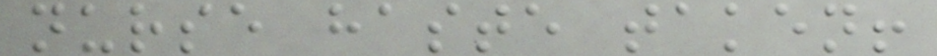nurse haste taken!
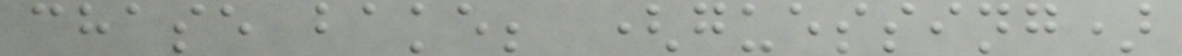chase bake; (guessing)
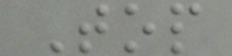Top
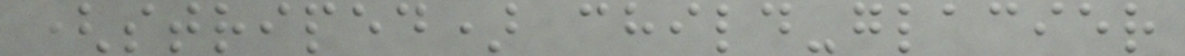(striped) child-glacier
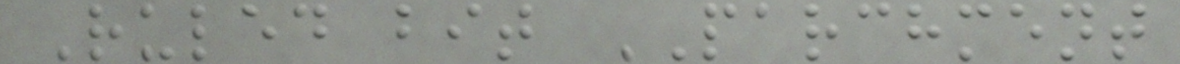Ruled bit PARCHMENT
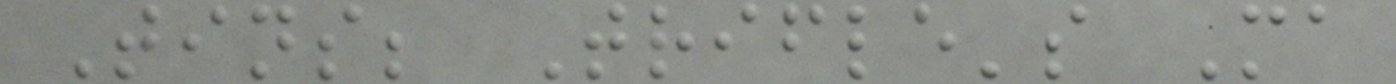Tins; Trifle's Ma
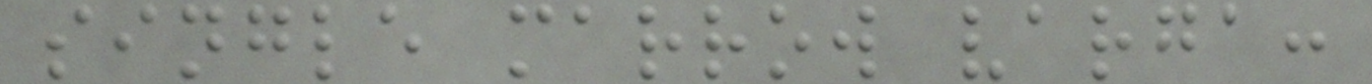single marrow varga:
